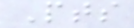Pts
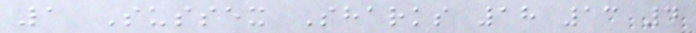1 Sussex Sharks 18 13 4
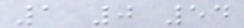1 0 54
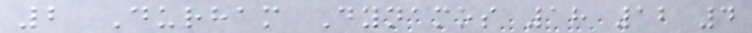2 Durham Dynamos 18 12 4
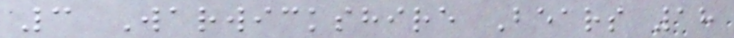3 Warwickshire Bears 18
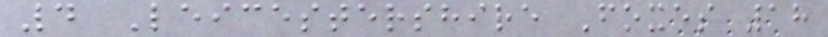4 Leicestershire Foxes 18
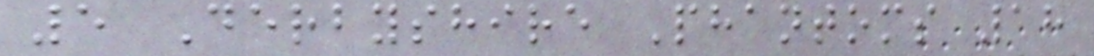5 Derbyshire Phantoms 18
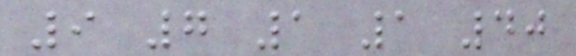9 7 1 1 40
